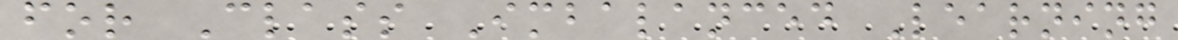for Class Imbalanced Learning
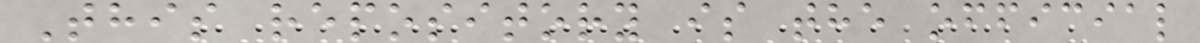This repository is the official
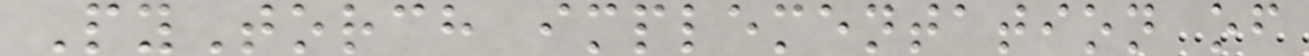PyTorch implementation of
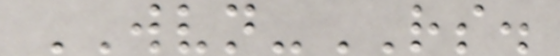WVN-RS.
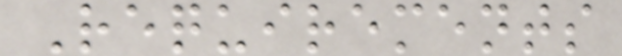Requirements
